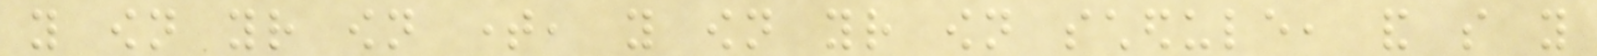you own your own time, you own your own schedule, and so you
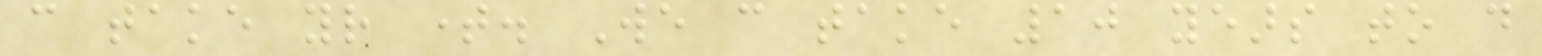can take your time. We can take 10 years to do
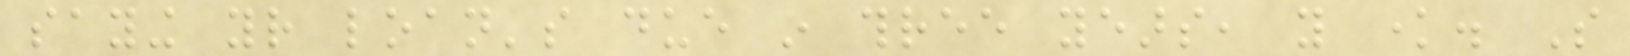saying your loan's due in three years, you know. So
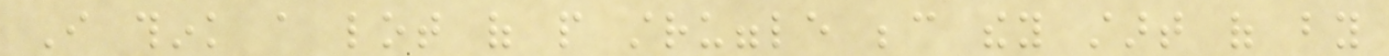I think a lot of people struggle because they start of by
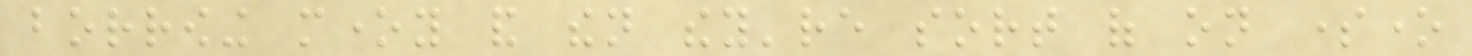borrowing money and then they're sort of on someone
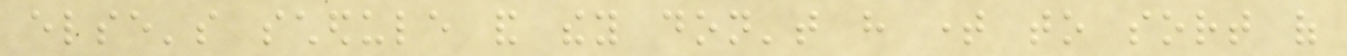else's schedule and they don't have time to sort of
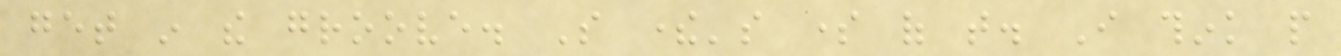get in the groove. So there's some of that. I think people
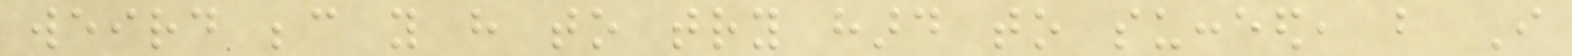weird because you have to try hard to succeed, but I
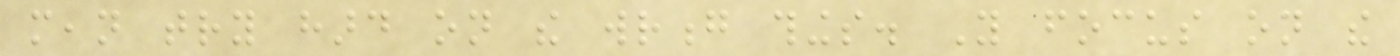mean try hard on the wrong things. You focus on the
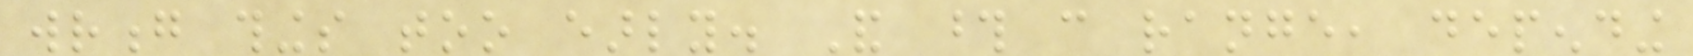wrong things too early. And those can range, depending
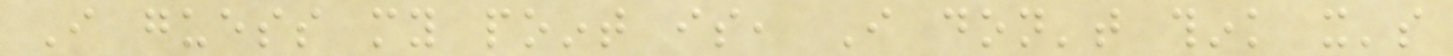I guess my point is, I don't think it's
